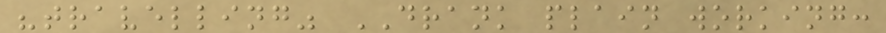"travelling" DRANK plain working:
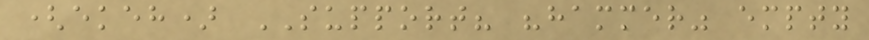(ekeh) SUPPORT? "hammer" empty
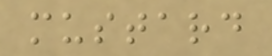mustard
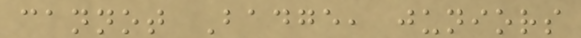cannot Badge, juniors
